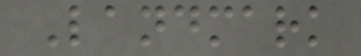Landmark
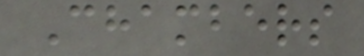Chambers
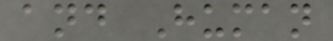and Human
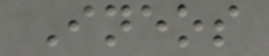Ineos
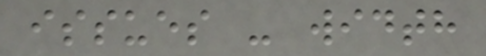issues - width
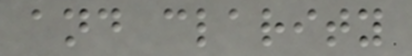and clarity
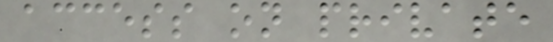access on private
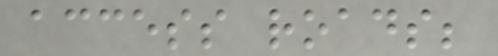access roads;
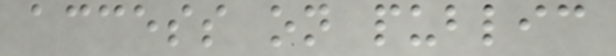access on public
